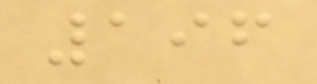196
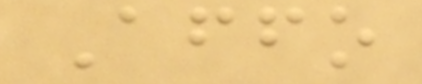Affo
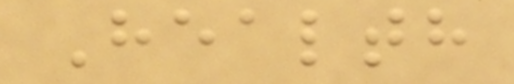Health
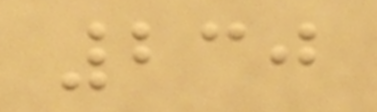230
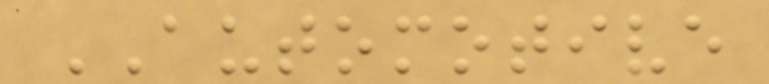AUTOMOTIVE
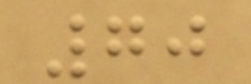70
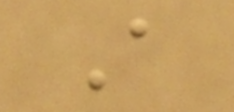A
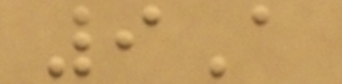9A
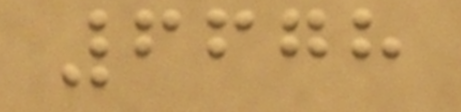6678
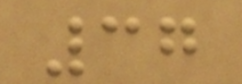37
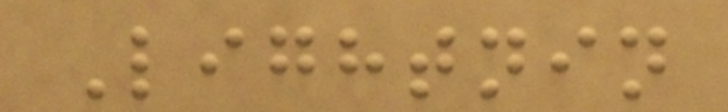Lightnin
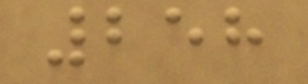258
